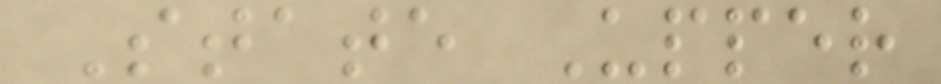State Upper
